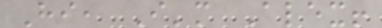Hi, I'm Alex!
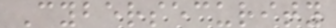Cybersecurity
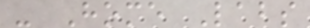- Home Labs
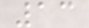13
